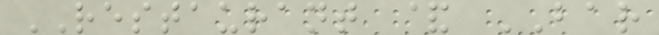RESTAURANT & BAR
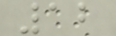12
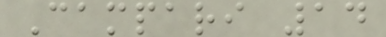Campari 14
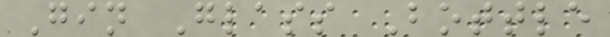Gin Glass Bottle
